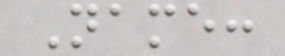Name:
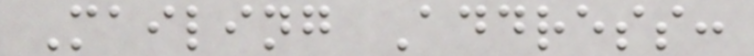Mailing Address:
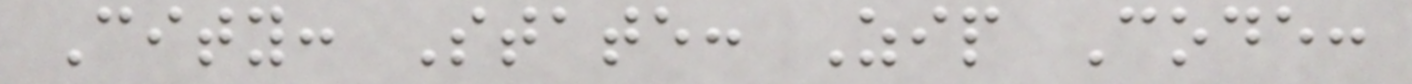City: State: Zip Code:
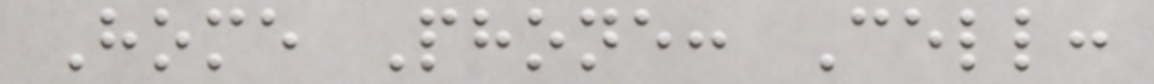Home Phone: Cell:
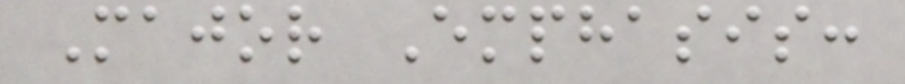Major Emphasis:
